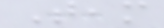Team
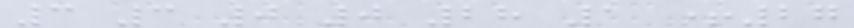3 3 0 0 28 1 +27
